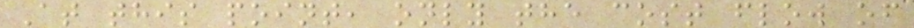At this point, only the cost flow of
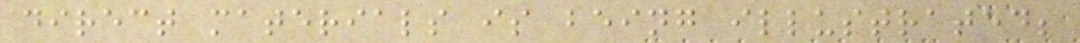direct materials is being illustrated;
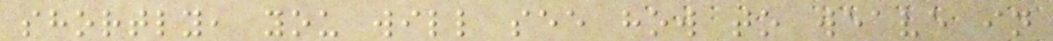shortly, you will see how to weave in
